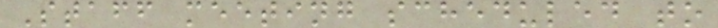Staff meeting scheduled to
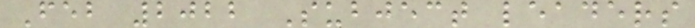Feb 2022 Subject leaders
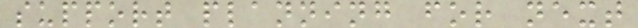support planning for next
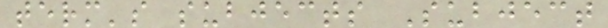term's subjects Subject
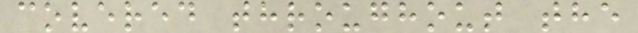covered throughout the
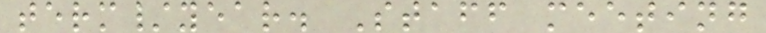term/year. Staff meeting
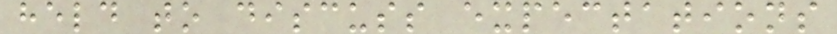held to discuss expectations
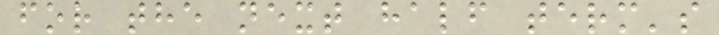for the next half term's
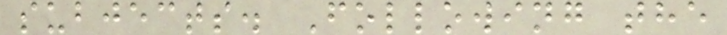subjects. Following the
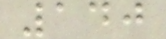140
